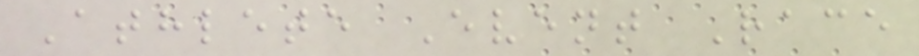Athlete Event Race
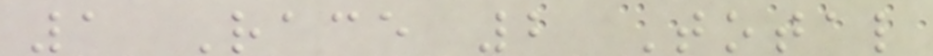1 Race 2 Total
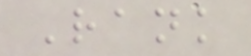Rank
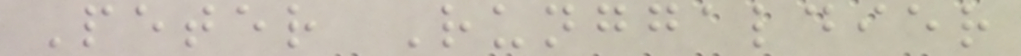Peter Runggaldier
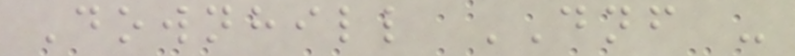Downhill DNF -
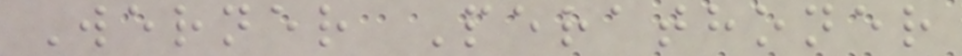Werner Perathoner
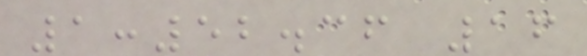1:52.36 16
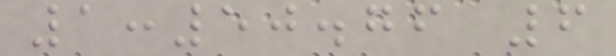1:50.76 6
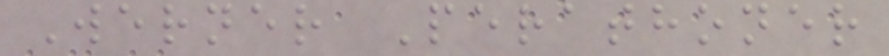Werner Perathoner
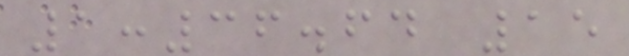1:36.64 15
